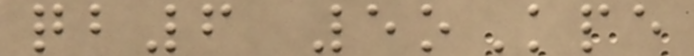qb6 5oKpe
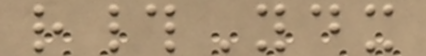r#Ydx
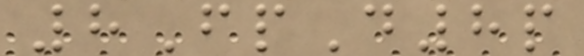8FpD8p
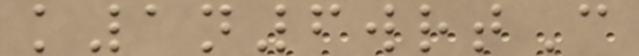k1n6wrtC
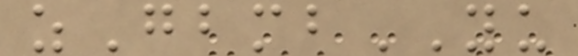zGbmbYU
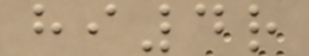hi4r
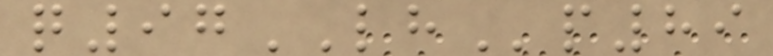q97LHp89
